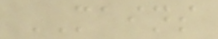MAINS
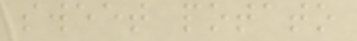sweet potato
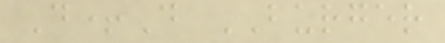D+D BURGER
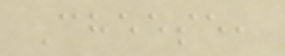Cheese,
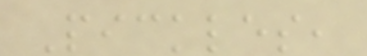Pickles,
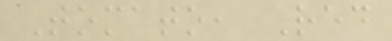Tomato, Red
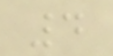4
